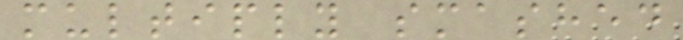multiply smashed
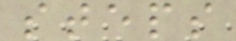steps
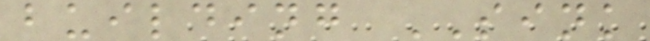building SINK
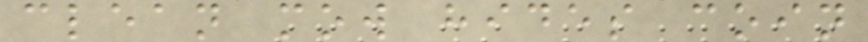clean mow hides coin
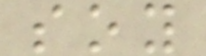soy
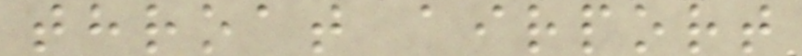throat airport
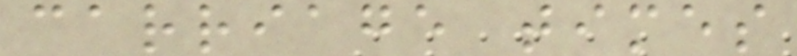carriage times
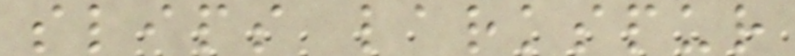slips larkspur
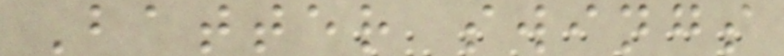Batter swings
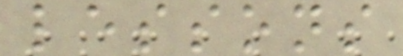lessons
